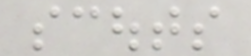scouts
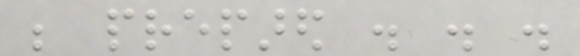be prepared . . .
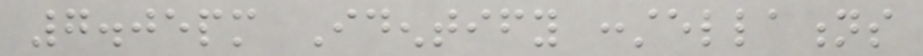7.05pm Identify constellations
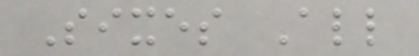Sixes All
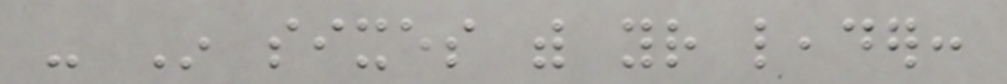- In sixes with your leader:
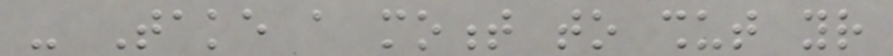- Take a moment to shut your
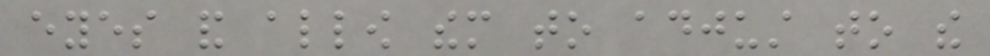eyes and allow them to adjust to the
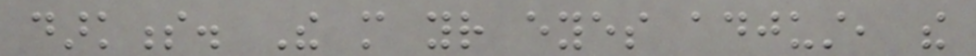darkness. The more your eyes adjust, the
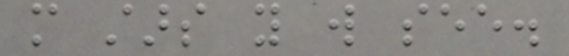more stars you will see.
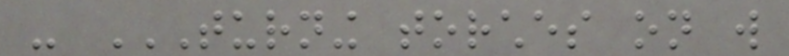- TURNING TORCHES ON WILL
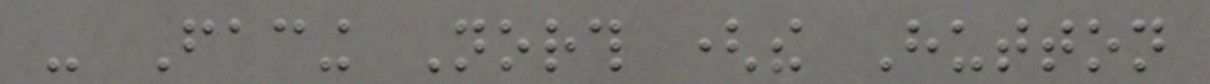- Facing North (the Hutton
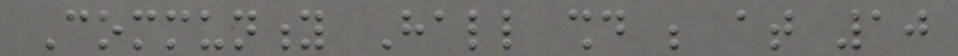Community Hall should be at 10
